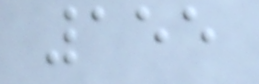155
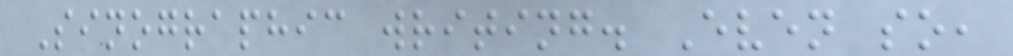Sinographic writing. Even so,
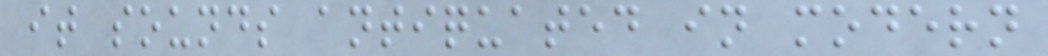it sounds antiquated in modern
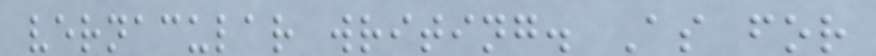vernacular writing. As for
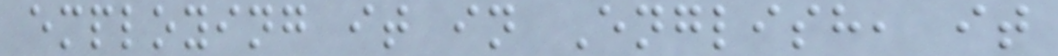employing it in English, it
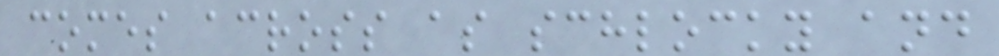comes across as schlocky and
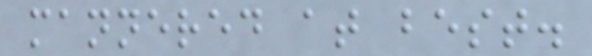mannered at best.
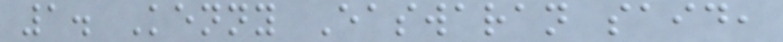1. Kenny Easwaran said,
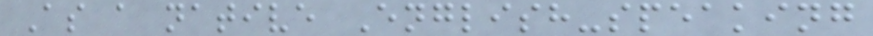As a native English-speaking
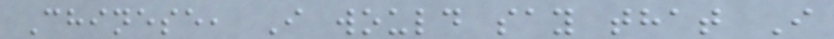Chinese, I would say that I
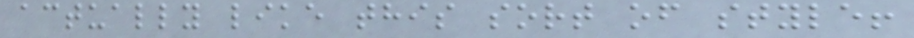actually like this sort of style!
